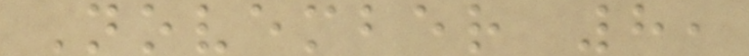November 8,
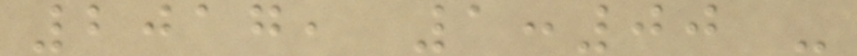2017, 1:00 -
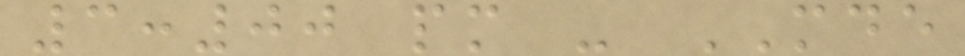3:00 pm - MDE
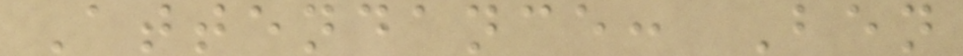Attendance: Ben
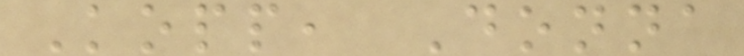Kopp, Donna
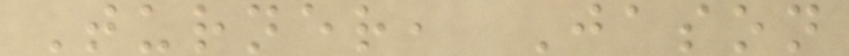Turner, Jason
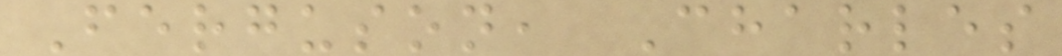Ferguson, Charles
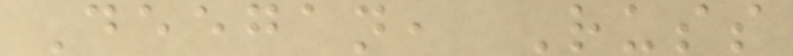Deegan, Russ
